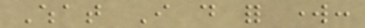What I do for work:
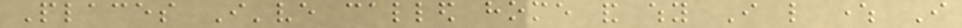Places I've called home and why I like where I
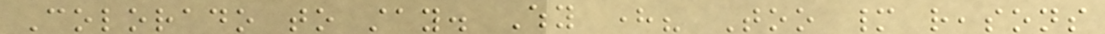Colorado to stay. Why here? Too many reasons
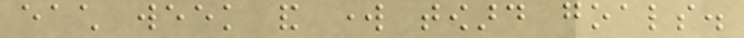each week and work toward goals.
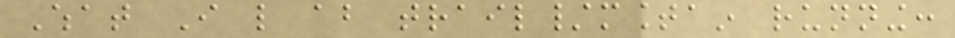What I like about trail/mountain running:
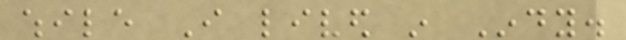while I lived in Indy.
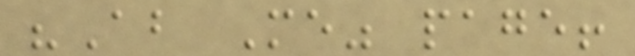"About Me" page!
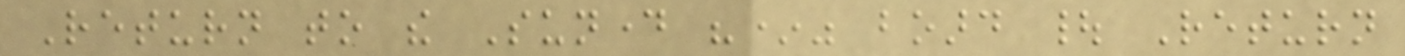Return to the Sunday "*" board | Return
